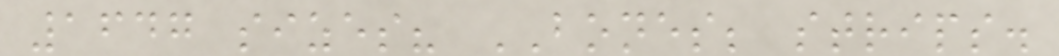1647 sizes? BONES; strips.
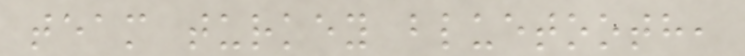team turkey bluetooth,
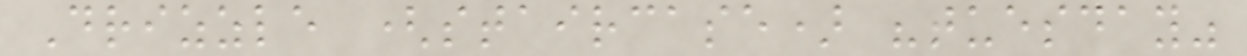Drizzle (staircase) "tuesday"
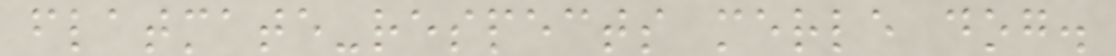flatmate-respects merle dog.
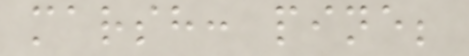marsh: pine;
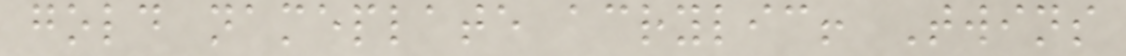gold nameplate acrylic! Twins
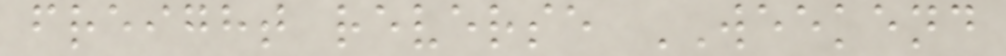freight reverse WEEKEND
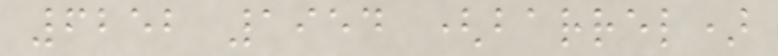6252 1954 (barrel)
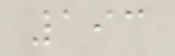193
